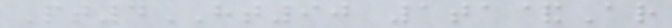Pt4HT90 1ta&Ar
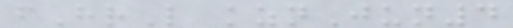fHrL kznJun4
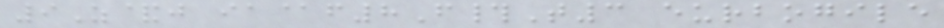9Z&j ia@f8F#T3 eurbogile
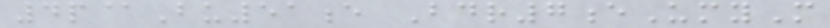4p@Bu51e Bdr7eUmyM
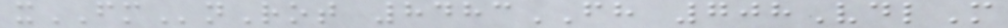xFMnRot 8483FH 708VdlM
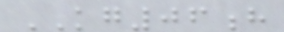KG06h
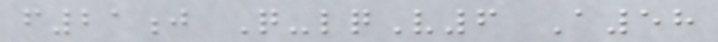f21j Q-lqV6 A58
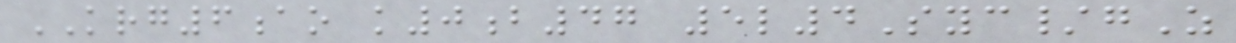KRG6ao k0b47 5l4Syc/gZ
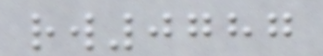rw0787
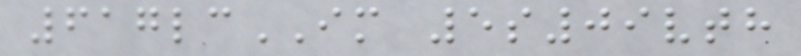617lcIM 5s09vth
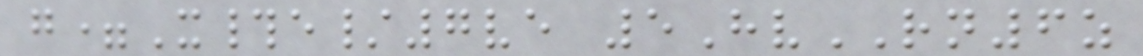g=X#e/7ve 5HvRN6z
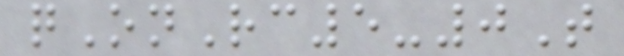qOnRc5-0T
